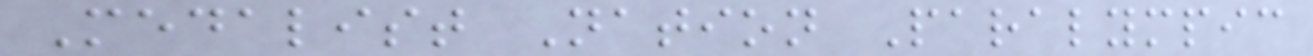Medalist Nation Paralympic
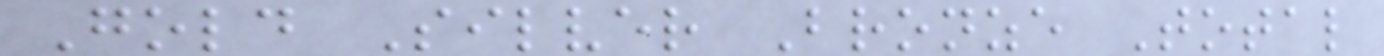Gold Silver Bronze Total
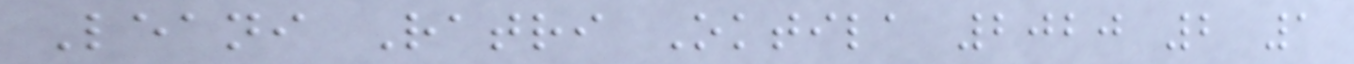Leani Ratri Oktila 2020 2 1
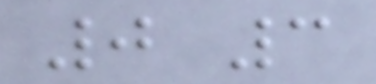0 3
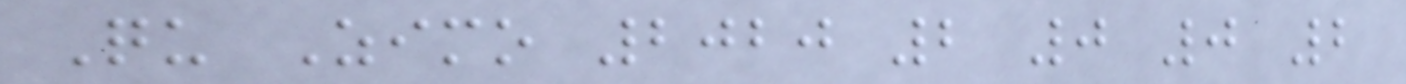Qu Zimo 2020 2 0 0 2
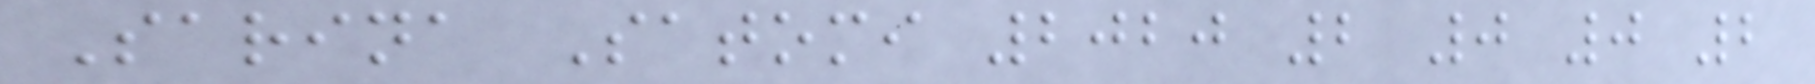Sarina Satomi 2020 2 0 0 2
